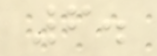6.
